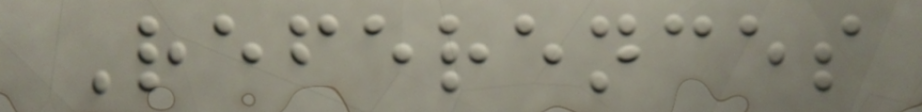References
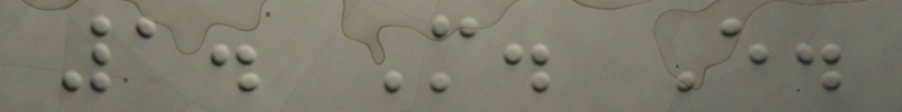1. M. E.
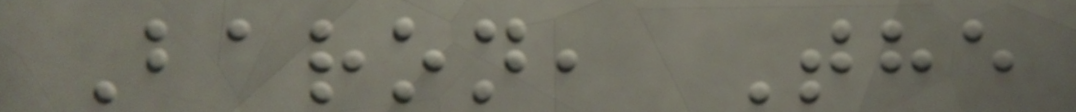Baron, The
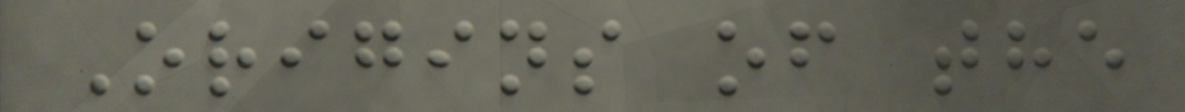Origins of the
